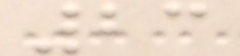23
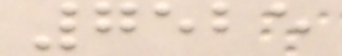7525
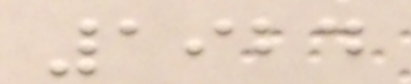1924
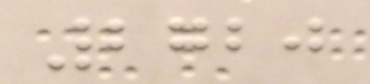2720
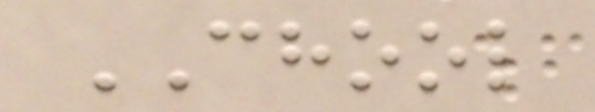CHOOL
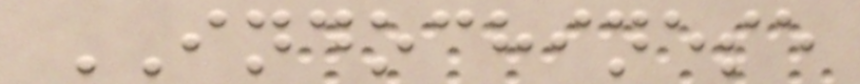INDOCHINESE
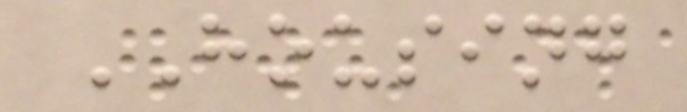HOUSING
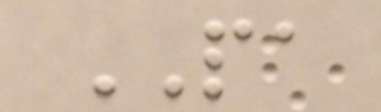PA
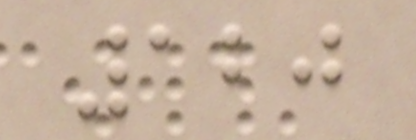120
